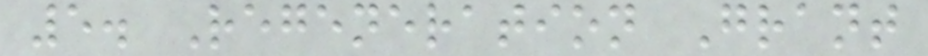5. Regeneration Grant
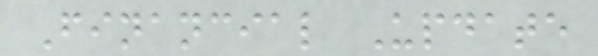Financial Update
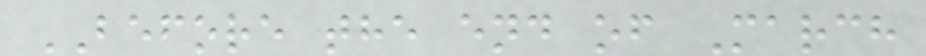BEFORE the end of March
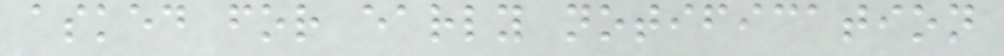asked for early notification
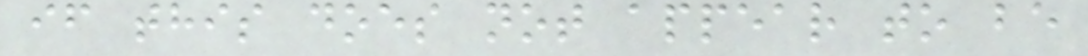if this does not appear to be
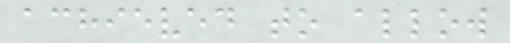achieved to allow
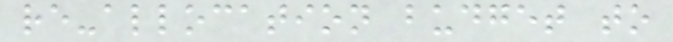re-allocation budget to
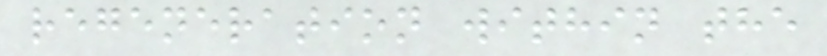regeneration within the
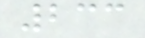233
